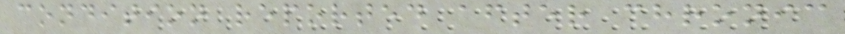condition reported after chronic
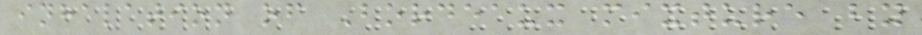inhalation of Bordeaux mixture by
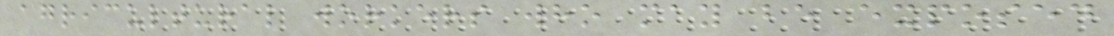agricultural workers who may be exposed
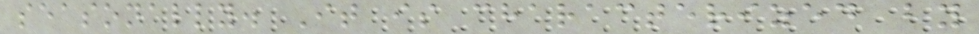seasonally. It is characterized by
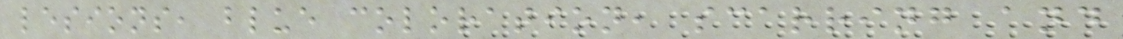lesions, blue coloration, scarring and
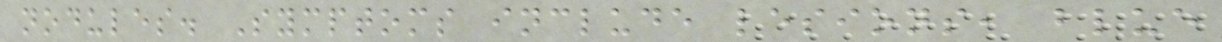nodules. Symptoms include lesions, blue
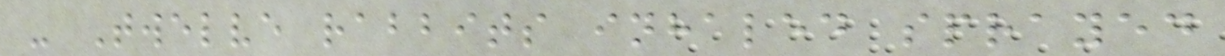- Twelve rabbits inhaled sprayed
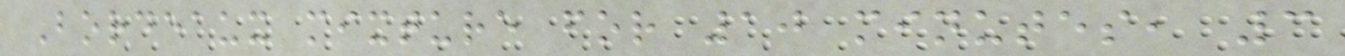Bordeaux mixture for 10 minutes, 3
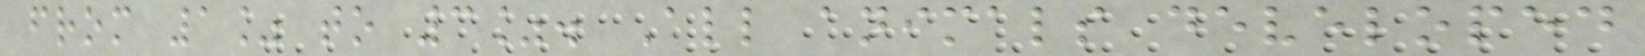from 1% to 3%. All animals developed
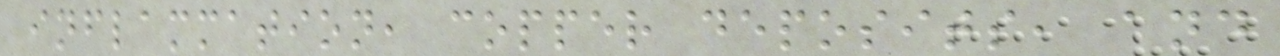inflammation, copper deposits, and
